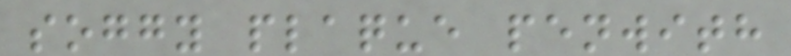soggy plaque penwith
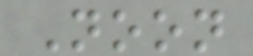Noon
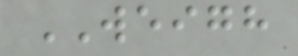WEIGH
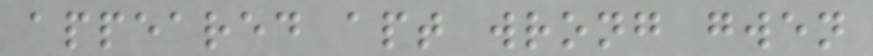appeared apt wrong gwen
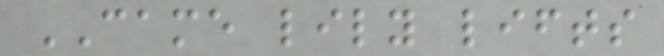CAME lily lifts
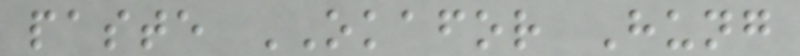paste OKAFOR Hung
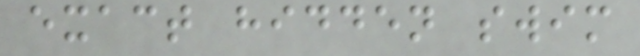exact hidden swim
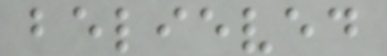believed
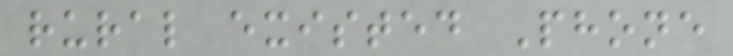rural existed Phone
